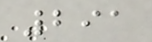291
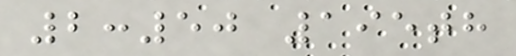2:50 195th
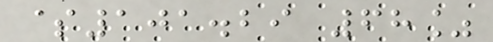$101.29 68%
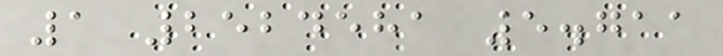1 2524581 5.711
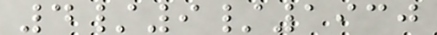4/9/1930
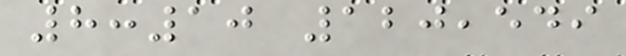8:10 120,549
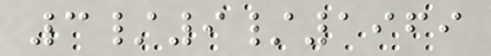3/9/1969
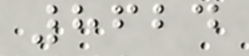8624
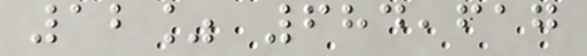12% 684,617
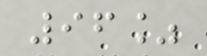96%
